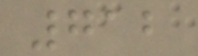712
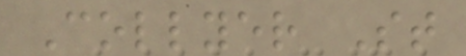Collyer St
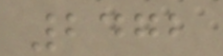2472
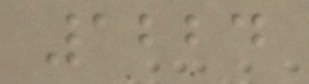1224
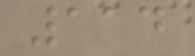114
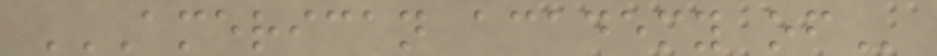AMERICAN ACADEMY OF
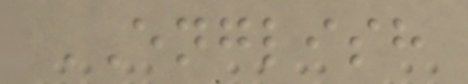ENGLISH
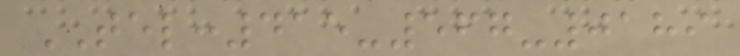TEL:415-567-0189
